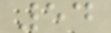54
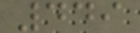449
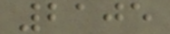2105
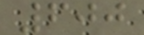600
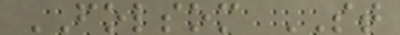FOLSOM ST
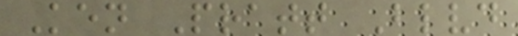Ken Pratt Blvd
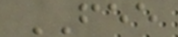FEE
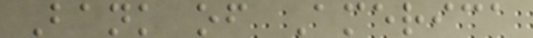Bank of America
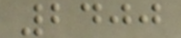2400
